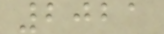2021
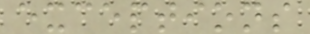exceptions
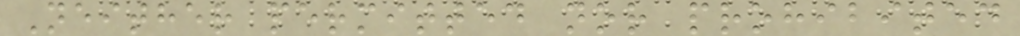Neither permitted nor prohibited
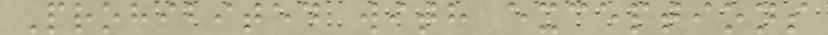Prohibited with exceptions
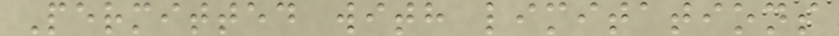Permitted with limitations
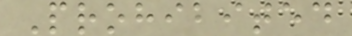Prohibited
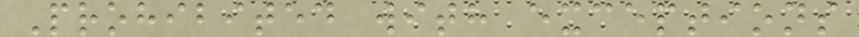Prohibited with exceptions
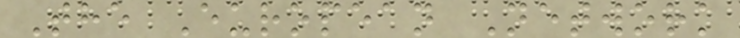The European Network
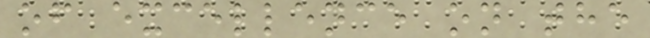of excellence on the
